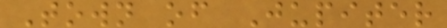Town of Jupiter
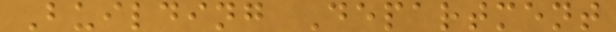Building Department
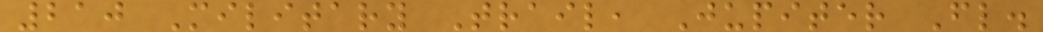210 Military Trail, Jupiter Fl.
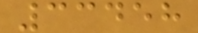33458
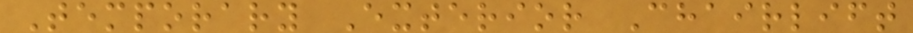Temporary Exterior Chairlift
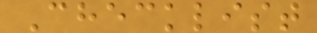Checklist
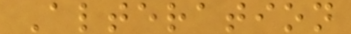Alteration
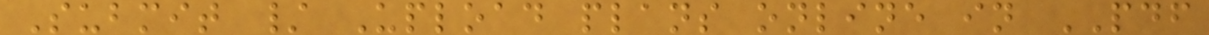Submit / Upload plans online in PDF
